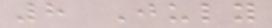8 July
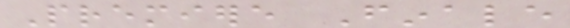Premiere Finale
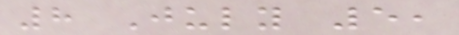8 July 5,
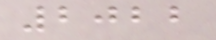2022
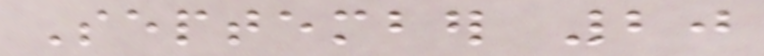September 20
